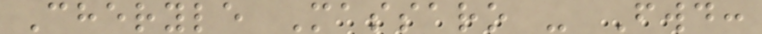Cheryle Massaro - Fwd:
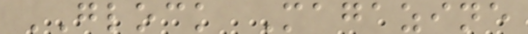GLOCK Magazine
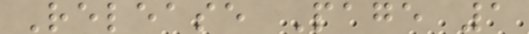Release Page 1
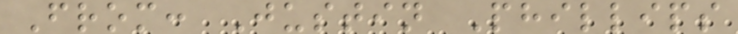From: Justin Phillips
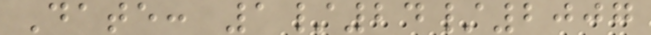Date: 1/24/2007
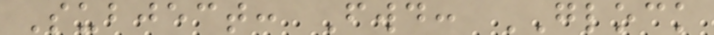Subject: Fwd: GLOCK
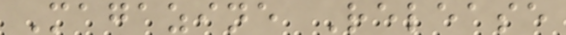Magazine Release
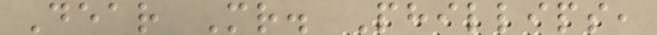Dear Mr. Phillips,
